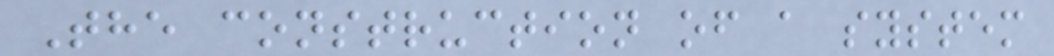The construction of a system
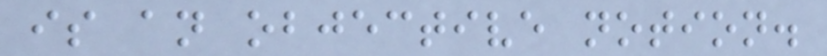is an objective notion.
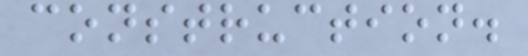construction.
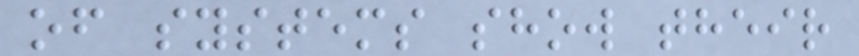of systems show their
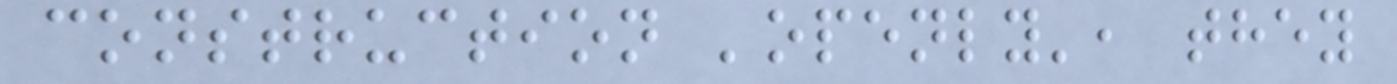construction 'openly', they
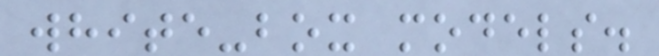white-box models.
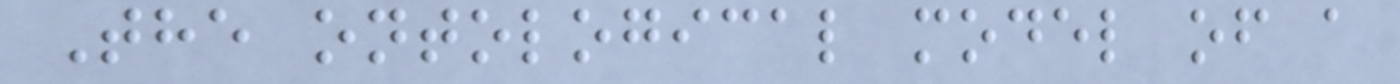The ontological model of a
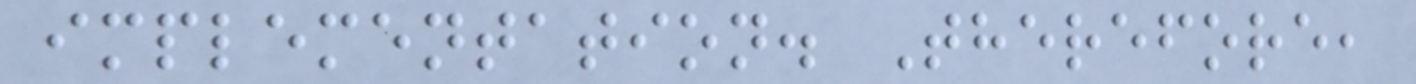implementation. Therefore,
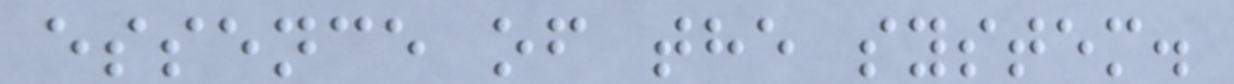essence of the system.
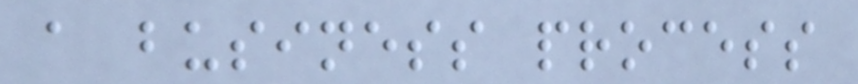a business process
